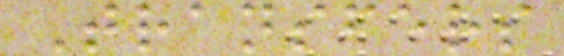Transfers
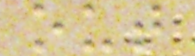out
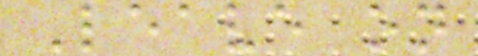Leave on
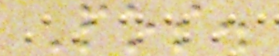Pos.
